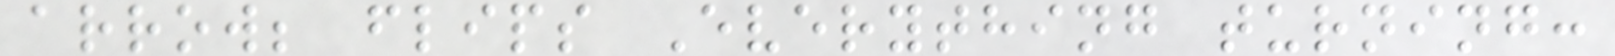arrow; flips Everything turning:
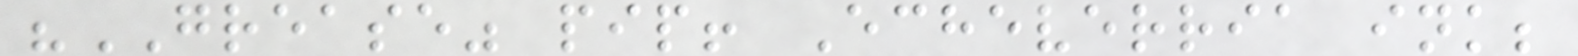"GREASE" pip! Echeverria ink;
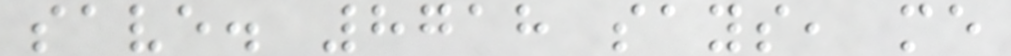save. 8718 says, me
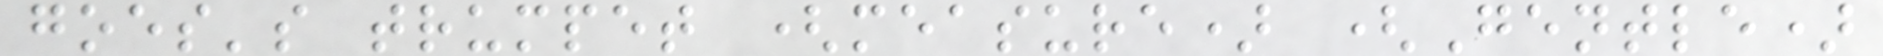goes's trumpet (measure) (Gentle)
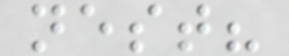nest?
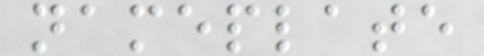nameplate
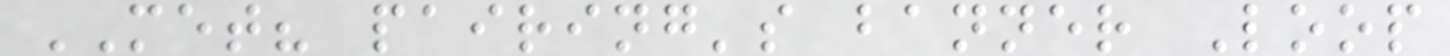MET? pairing's banner Loop
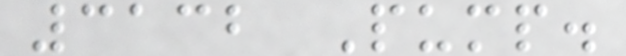3132 Pump.
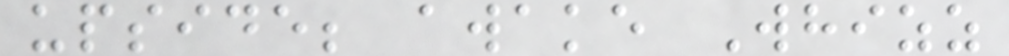upside; awake Whizz
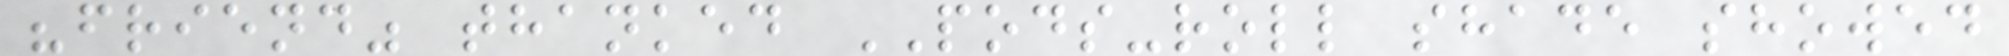"friend" thanked PODS-roll shade showed
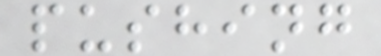pushing
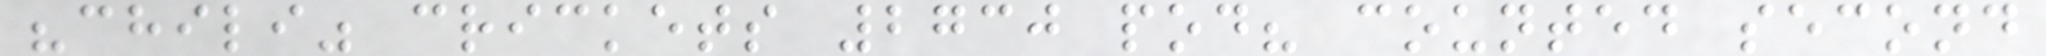"chili" crickets 2730 pod? counted second
